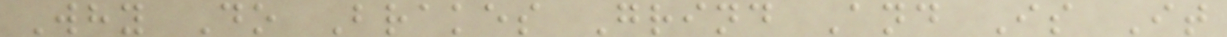Why Do Brakes Grind And Is It
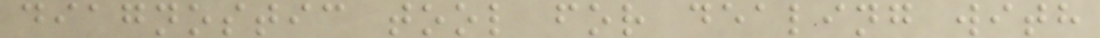diagnostic tool for dealing with
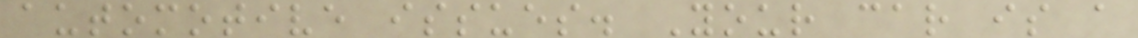automotive issues. Your car is a
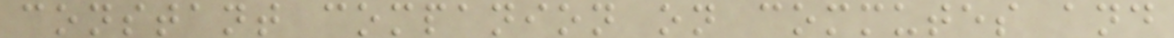constant companion on commutes and
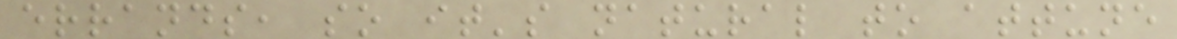errands, so it's natural to attune
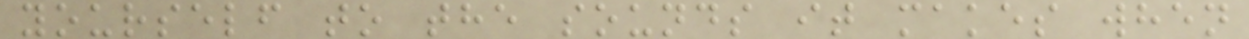yourself to the sounds it makes when
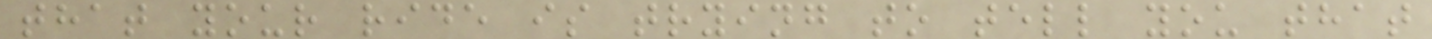that your ride is trying to tell you that
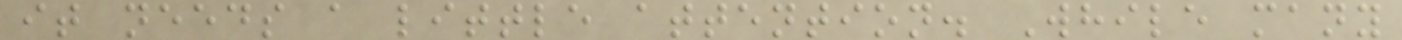it needs a little attention. While many
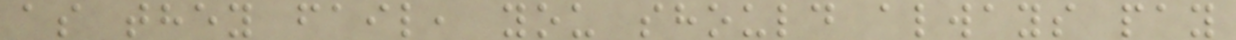as they fail, you should always pay
